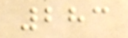283
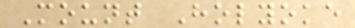Mount Holyoke
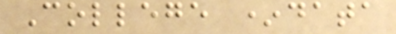College *data
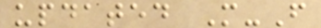updated M-F
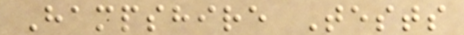Hampshire Tests
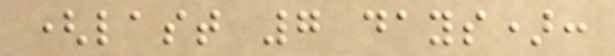(last 7 days):
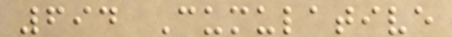694 Cumulative
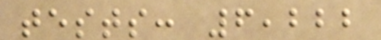tests: 6,222
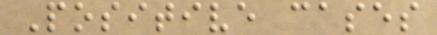Positive cases
